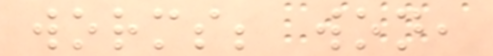worms; won,
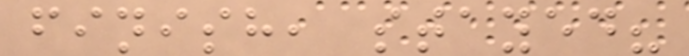finish, stayed?
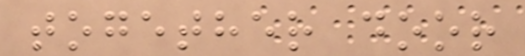together door
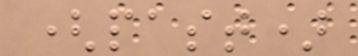(past)
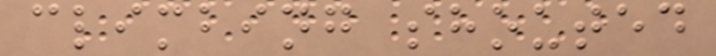climbing shouted
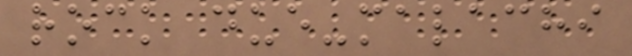rock due-malachi
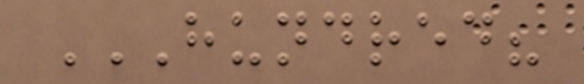HUNDRED?
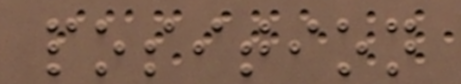position
